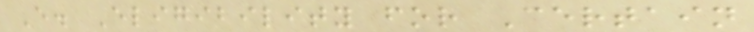E. Eligibility for Certain
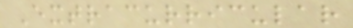Extracurricular
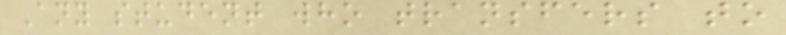Any student who transfers to
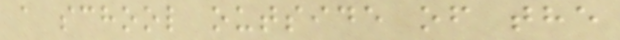a school outside of the
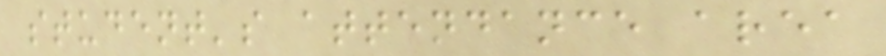student's attendance area
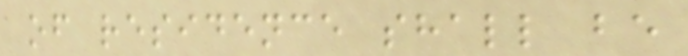of residence shall be
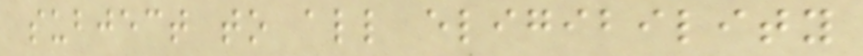subject to all eligibility
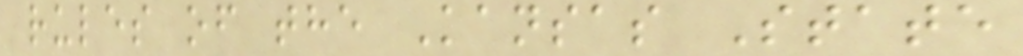rules of the Kansas State
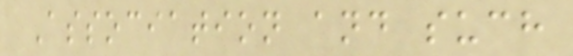Association and such
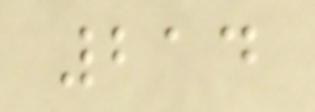214
